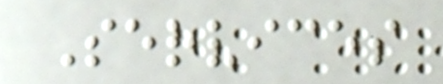Services
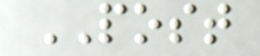POST
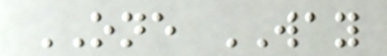ONE WAY
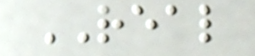REAL
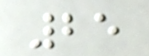25
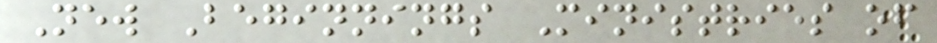New Beginnings Ministries of
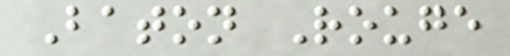Baton Rouge
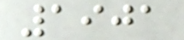1901
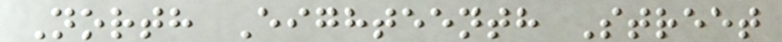North Eighteenth Street
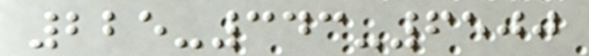225-343-6500
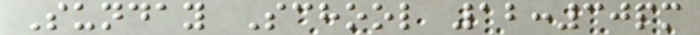Sunday School 12:30pm
